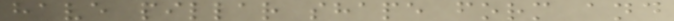have pillar shape form and
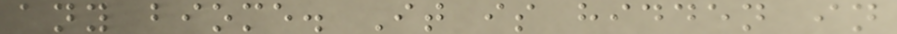any biome. It is hidden in
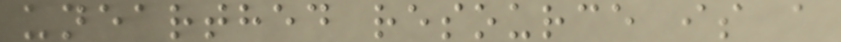unearthed resource is a
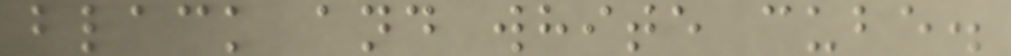black and white cube.
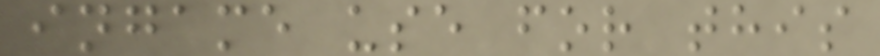ingame use for this
